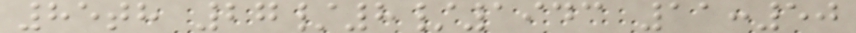85th 27/8/1943 11:50
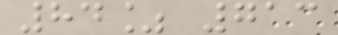84% 713
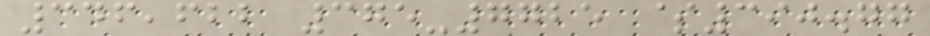346,622 375-7725 $390.77
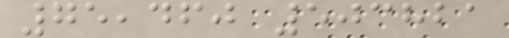75,460 503821
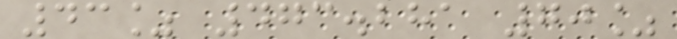43% 473.281 70%
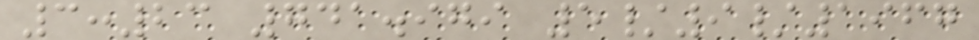3:23 741.979 5/9/1967
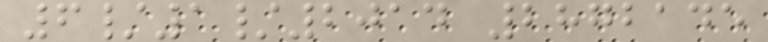6/1/2014 2872145
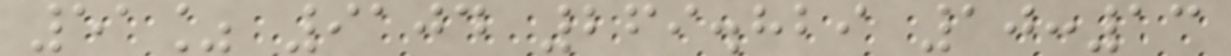51% 9104 269.829 10:13
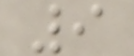9
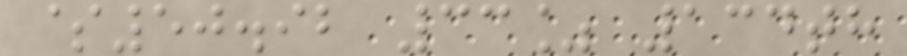$50.92 33% 134th
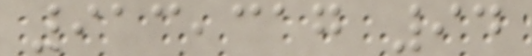913,317 94
